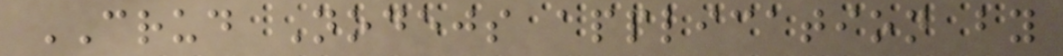CRUD Nodejs application by
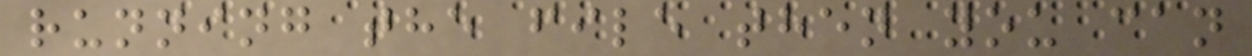running the file then you can
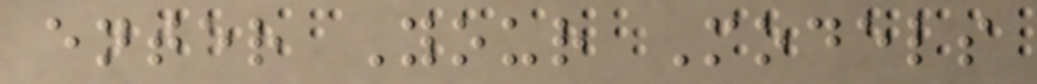enter Your Models
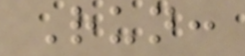Run:
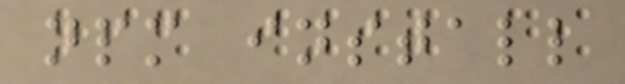npm install
